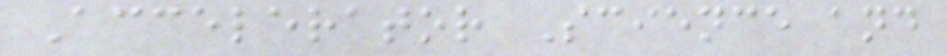Accelerator Science and
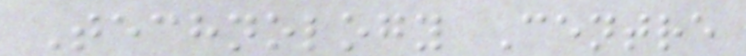Technology Centre
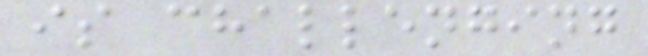is challenging
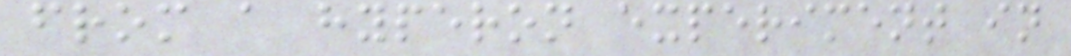from a hyperon experiment in
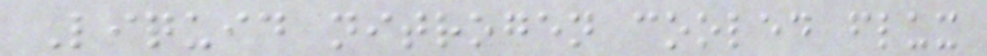Liquid nitrogen cooled flux
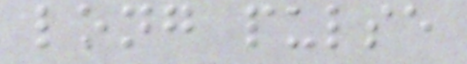long pulse
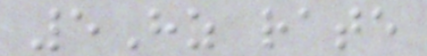5Hz rate
